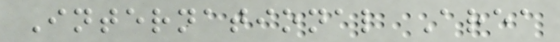International Area
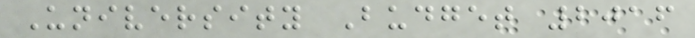University Budget 2016
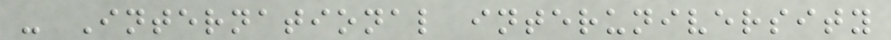- International interuniversity
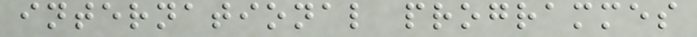international programmes
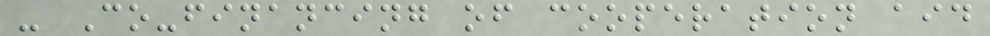- Co-financing of cooperation aid
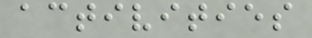activities
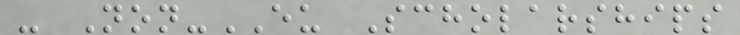- Non-EU Scholarships
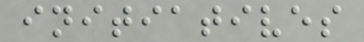initiatives
